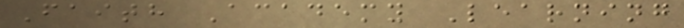Faith Academy Learning
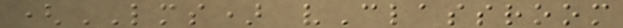(LMS) vClassroom
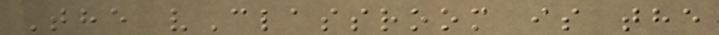The vClassroom is the
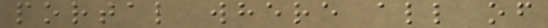portal where all of
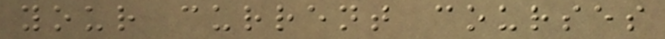your current courses
